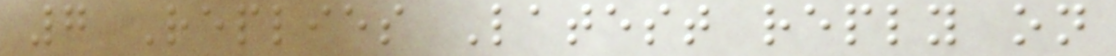7 Replies Latest reply on
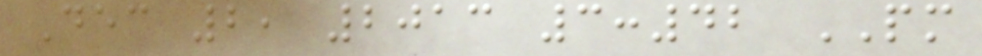Dec 2, 2013 3:42 PM
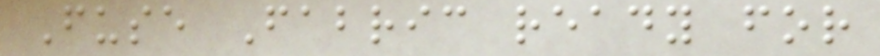Fuse Fabric ready for
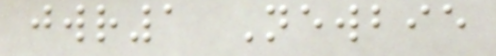jwr1 Newbie
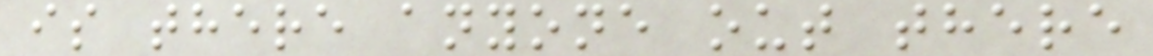is there anyone out there
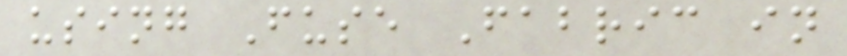using Fuse Fabric in
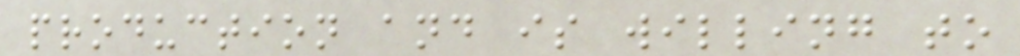production and is willing to
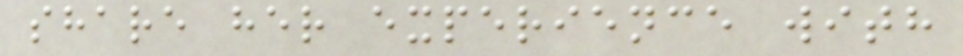share her experience with
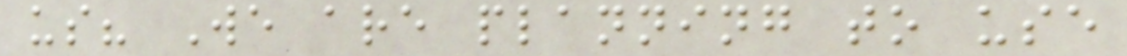us? We are planning to use
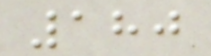180
